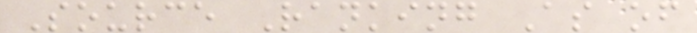Source Ranking As of
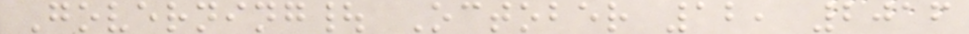Governing| October 12, 2016
